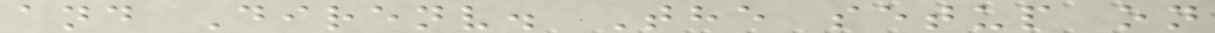and Direnv. The setup on
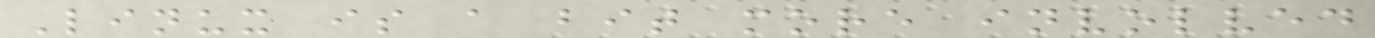Linux is a bit more involved
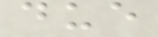due
